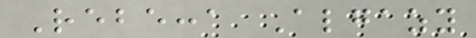Rebecca Algazy
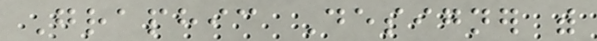Graphic Designer with
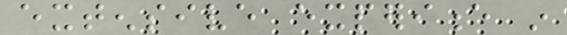extensive experience in
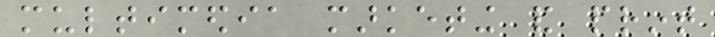multimedia marketing and print
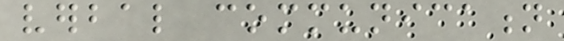verbal communication
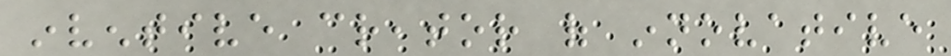inventive creator of innovative
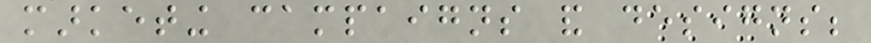marketing campaigns and designs;
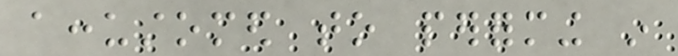accustomed to performing in
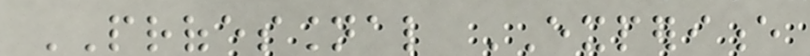PROFESSIONAL EXPERIENCE
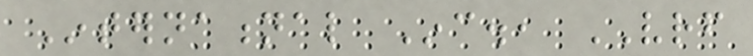International Inc., VRF
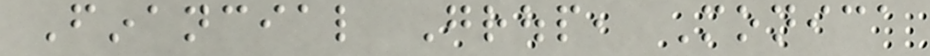Financial Group, Monica
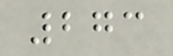273
